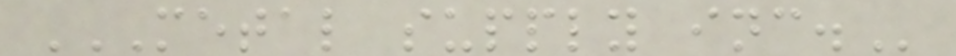METAL SUPPLY INC.
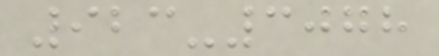923-3078
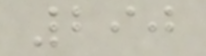290
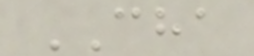CHA
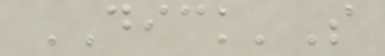DICK'S
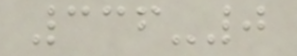336-0
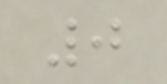0
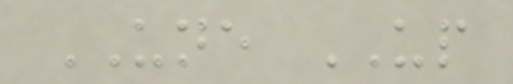UNE UP
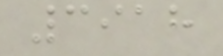3918
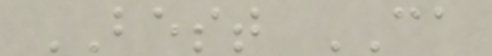BEST CA
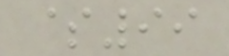$99
